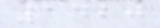1420
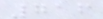716
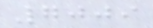7009
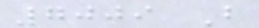7009 B
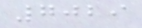7029
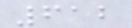612
